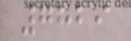7829
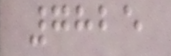7825
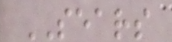SEARS
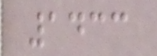1433
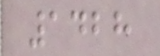1428
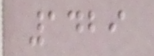1429
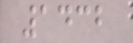1432
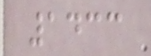1433
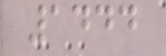1444
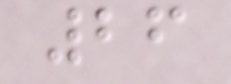26
